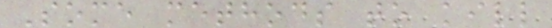Some methods to kill
